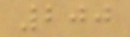200
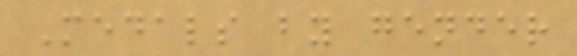Medals by gender
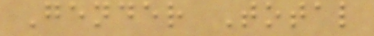Gender Total
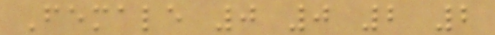Female 0 0 2 2
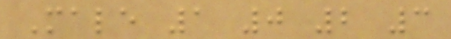Male 1 0 2 3
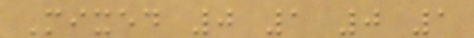Mixed 0 1 0 1
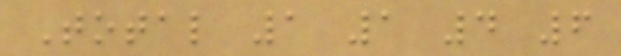Total 1 1 4 6
